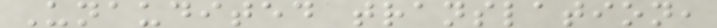Unaudited translation,
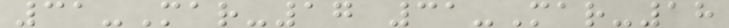31-Mar-17 31-Mar-18
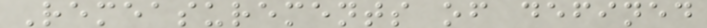Remeasurements of defined
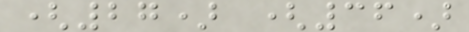(27) (36)
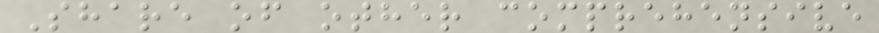Share of other comprehensive
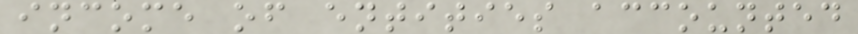income of entities accounted
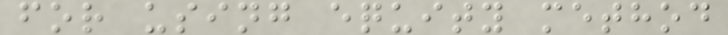for using equity method
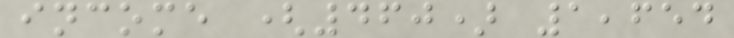income (460) 1,654
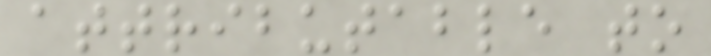attributable to
